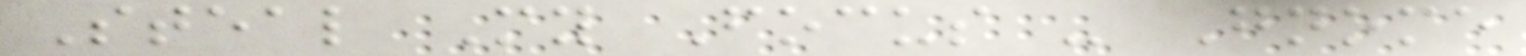Steal My Focus - Gnome
